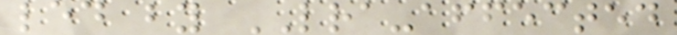led by LRA-affected
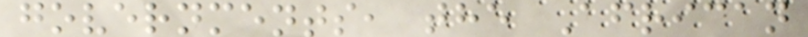governments, the African
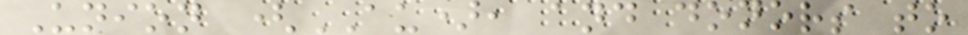Union (AU), and donors to
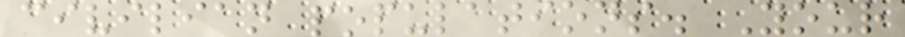civilian populations. Your
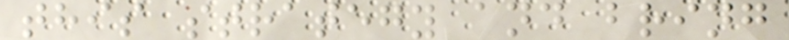this strategy and bring
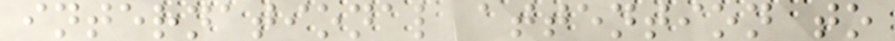international attention to
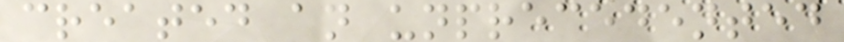created an unprecedented
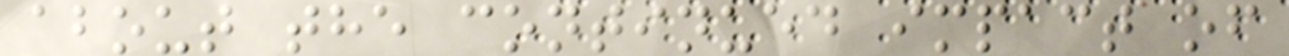about the continued impact of
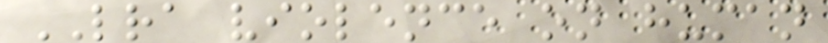LRA violence on human
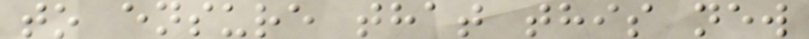to ensure that this new
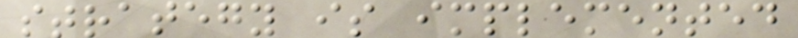strategy is implemented
